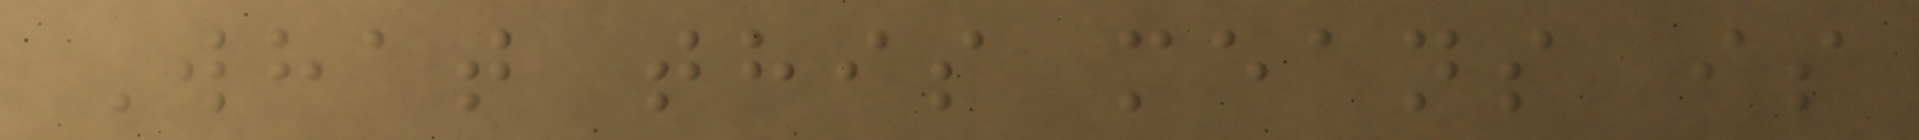What this means is
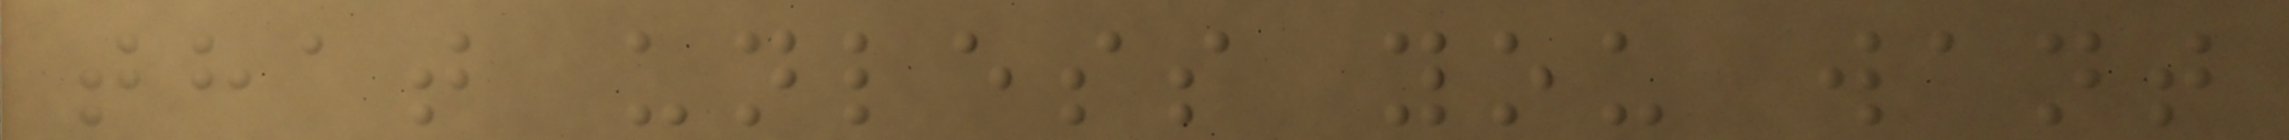that unless you want
